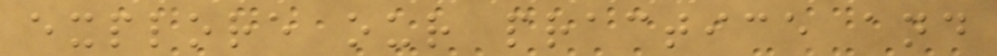explore our practice and
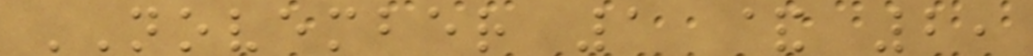NOVEMBER 1 & 2,
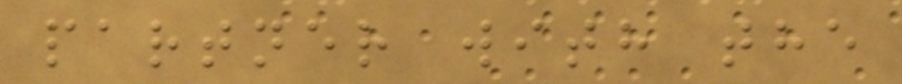partner with the
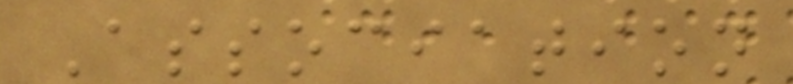Association
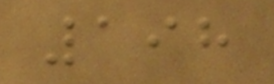198
